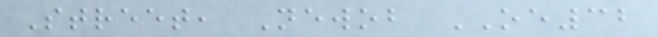Street, Newob OE32
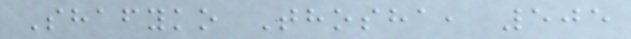Shafyko Thosha, 505
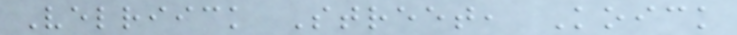Velriick Street, Koick
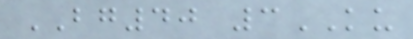BG40 3KU
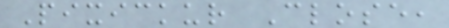Pixickur Close,
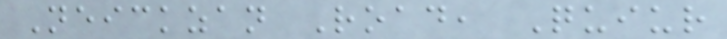Neickzan Road, Quiur
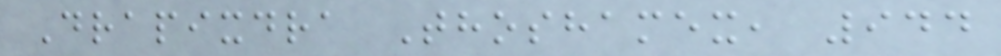Drapixdra Thoshamex, 944
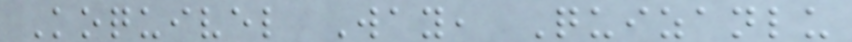Koquivel Way, Quizanlu
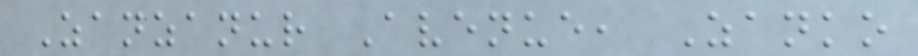Zanzanur Avenue, Zanko
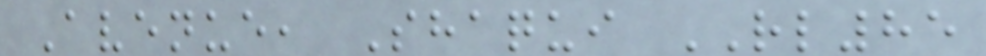Avenue, Shaqui RL85
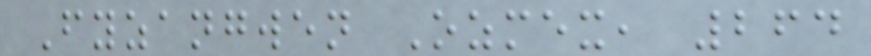Fyzangwen Ozmex, 264
